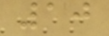10
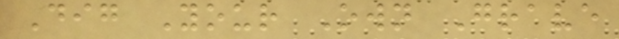Dig Your Own Grave
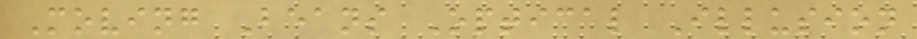Moving Beans Optical Illusion
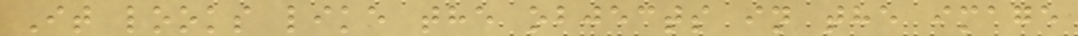It looks like the objects in the image
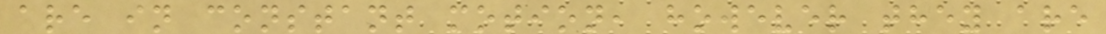are in constant motion, however they are
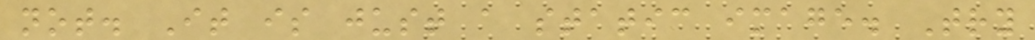not. It is just a static image. Try
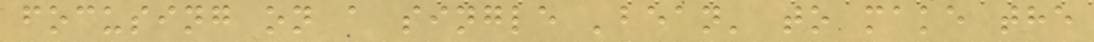focusing on a single 'bean' to make the
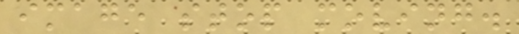image stop moving.
